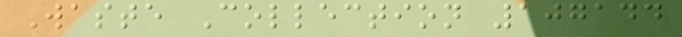Waste Collection 107144
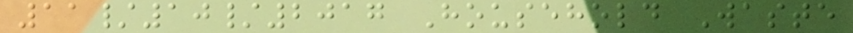11/10/2017 Household Waste
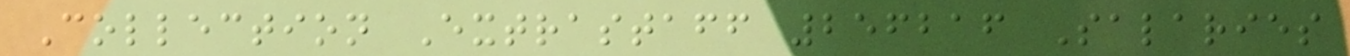Collection Extrastaff 256216 Salaries
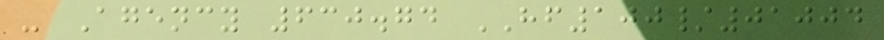- Agency 630.74 HF100/01004
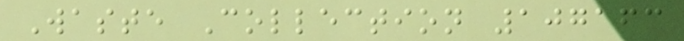Waste Collection 107163
